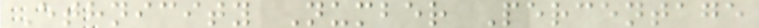Ethnicity Number Percentage
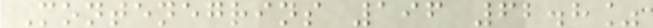Montenegrins 196 62.8%
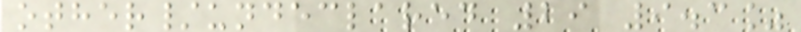other/undeclared 29 9.3%
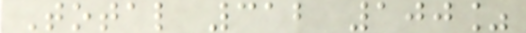Total 312 100%
